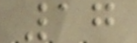17
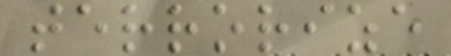terrorize
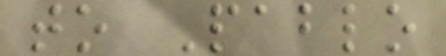to Pablo
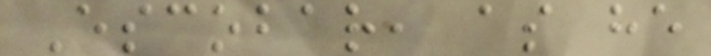Escobar, as he
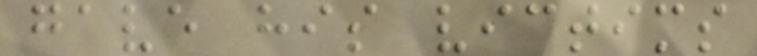gave his victims
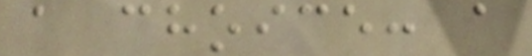a choice: a
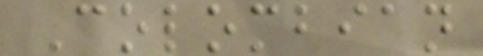Colombian
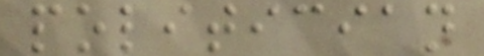politician
